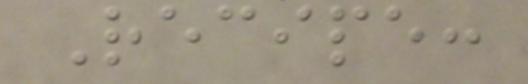Recipe:
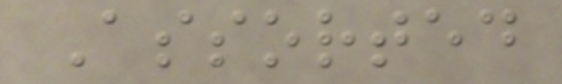Assorted
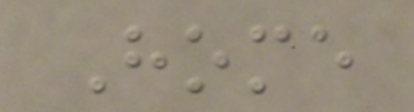Home
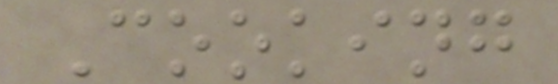Cooking
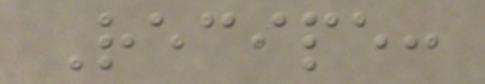Recipe:
